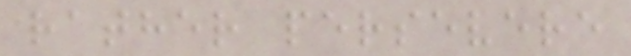rather persevere
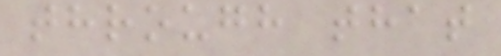through that
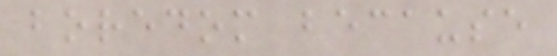boredom because
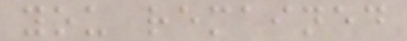you remained
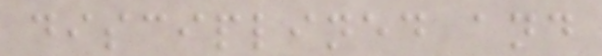disciplined and
